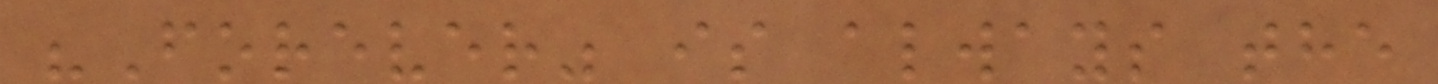"Forever" is always the
